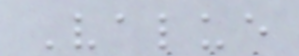Value
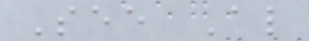See Also
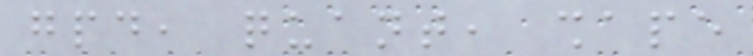gpd, quant, shape
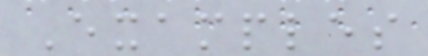Examples
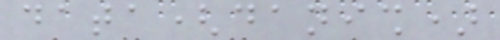data(danish)
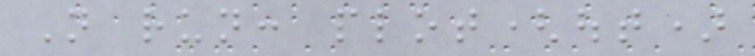Not run: plot(out)
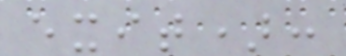exit):
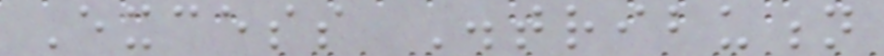Excess Distribution
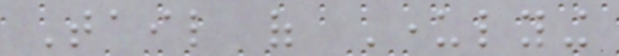Tail of Underlying
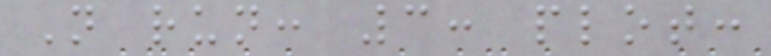Not run: 3: plot:
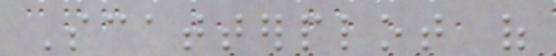Scatterplot of
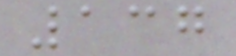137
